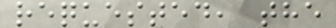requested, the
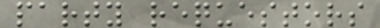party requestors
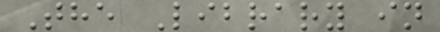The Library in
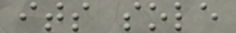its sole
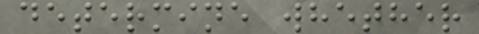determine whether
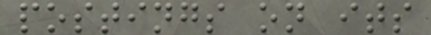postings on its
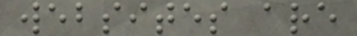websites are
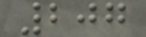207
